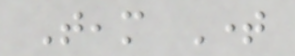Team Time
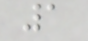1
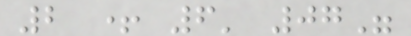2 + 6' 07"
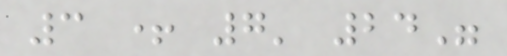3 + 7' 24"
